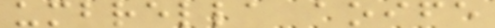umbrella aoife
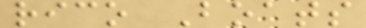rico Boats
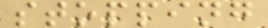stopping
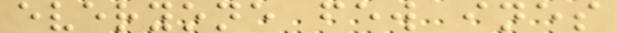everyone few ines
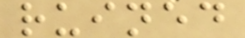ruined
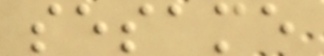sesame
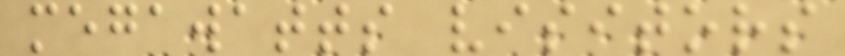megawatts visitors
